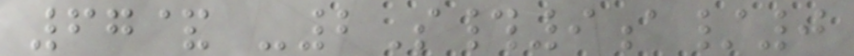67& -2S#9a/0
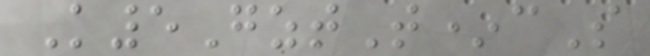K5GztT*cS
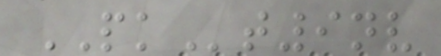PKt9nv
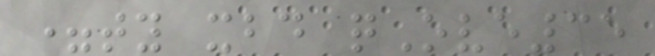=ty xbd qOve35
